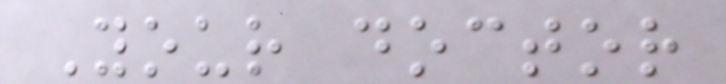Your doctor
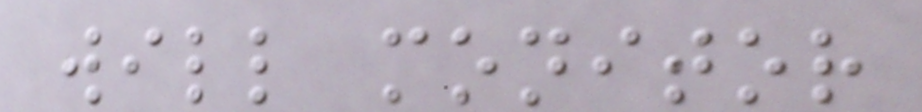will monitor
